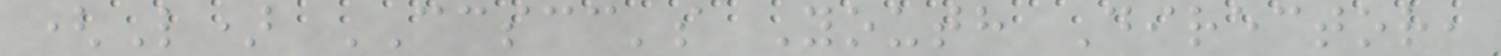(L) CCSCC's Youth Director,
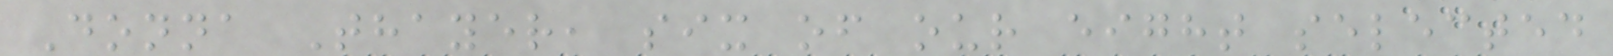Donna Thayer, six of our eight selected
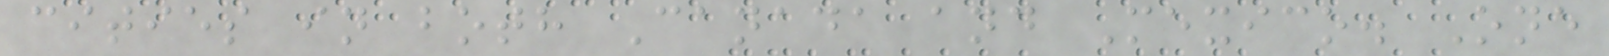cities in both Canada and Mexico. One
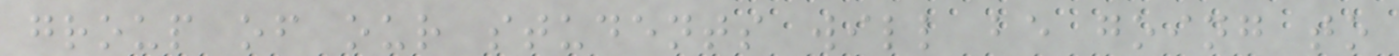group of our students will be going to
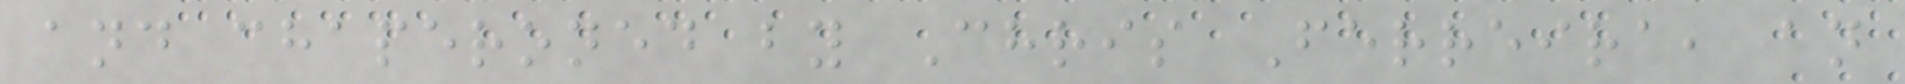and chaperoned by Chris Ferreira, an
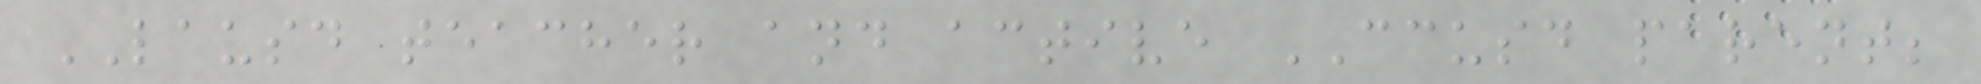LAUSD teacher and active CCUSD parent;
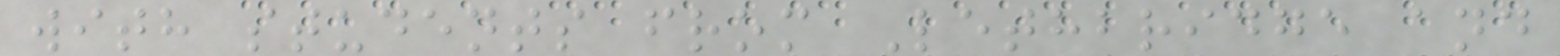with students from Lethbridge and
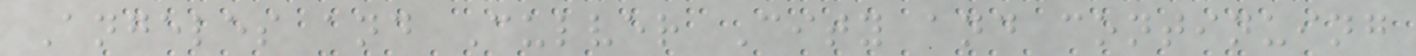Angeles and Culver City and continuing
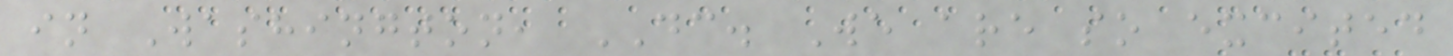in Washington, DC. We are so excited
